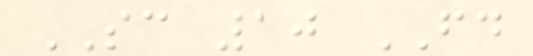SC 10 FD
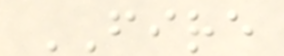FIRE
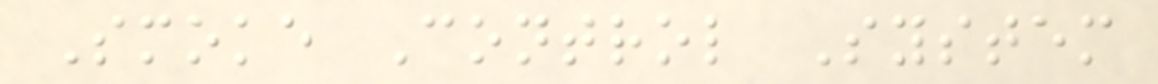Smoke Control System
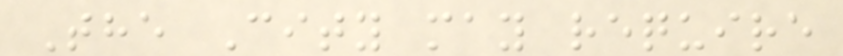The City may require
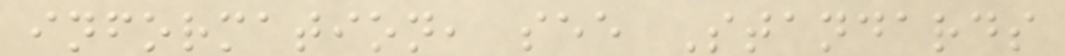information, see Standards
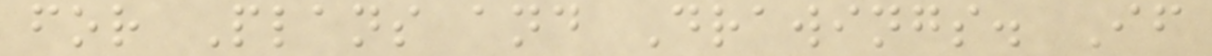for Plans and Drawings. If
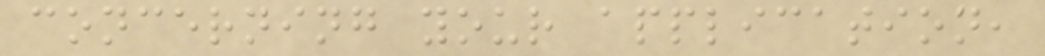concerning your application,
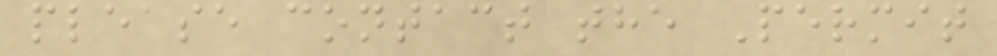please contact the Permit
